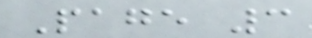Page 3
